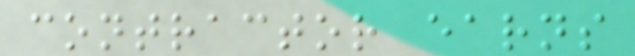contractor earns
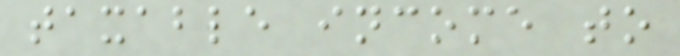taxable income to
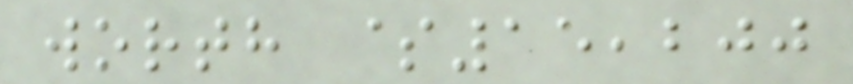worth $15,200
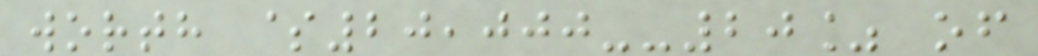worth $20,000--20% of
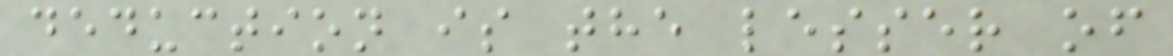deduction is the lesser of
